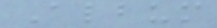Album
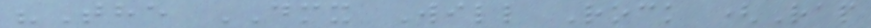"The DMX Will Rock (Rap
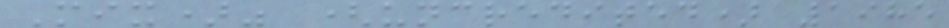Mix)" (uncredited) 1985
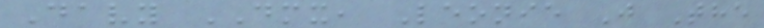Davy DMX, Leonie J The
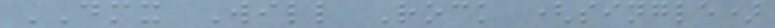DMX Will Rock (single)
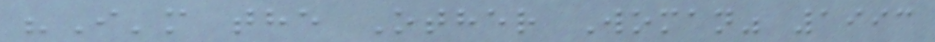"I'm the Other Woman" 1993
